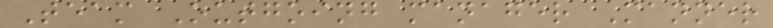Team Outgoing manager Manner
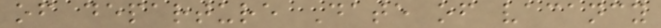of departure Date of vacancy
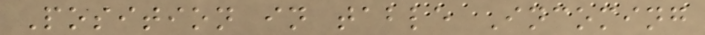Position in table Incoming
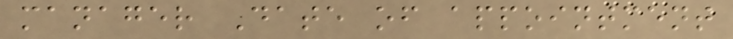manager Date of appointment
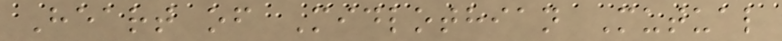Heart of Midlothian Mutual
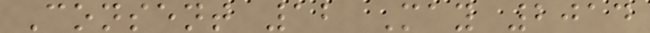Consent 12 May 2014
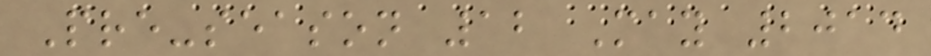Pre-season 12 May 2014
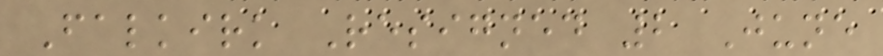Falkirk Resigned 2 June
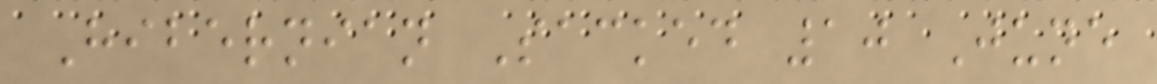Hibernian Sacked 10 June
